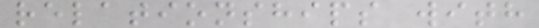relationships with
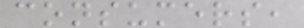consumers,
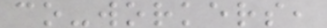co-workers,
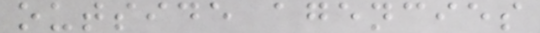outside agencies
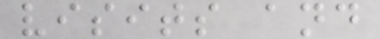visits and
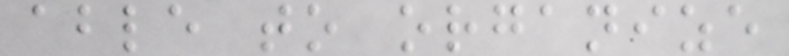able to organize
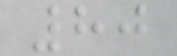80
